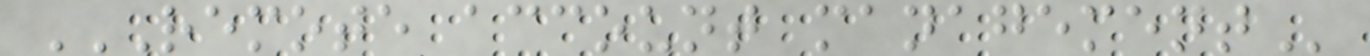REMOTE ACCOUNT MANAGEMENT
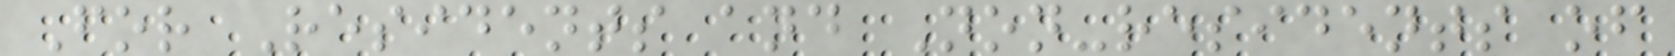For Residents and Non-residents of
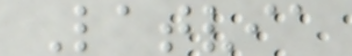Latvia
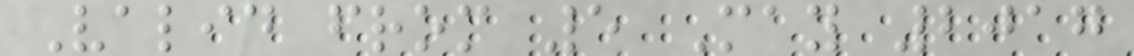Valid from 5 May 2017
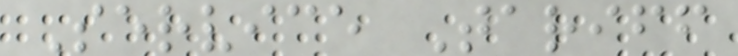Service Tariff
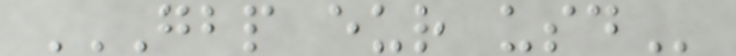GBP EUR USD
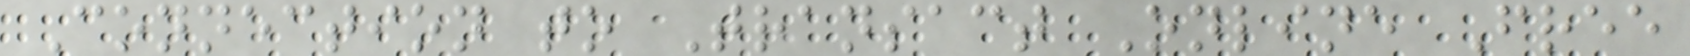Connection to Transact Online Free
